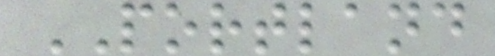PORTLAND
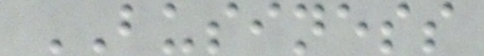BUSINESS
